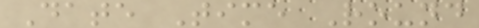Date Time Round
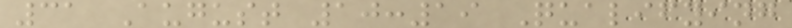31 August 10:19 Qualifying
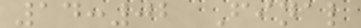14:02 Final
